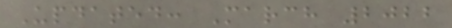Updated: March 2022
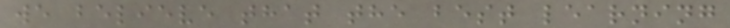we believe that the best learning
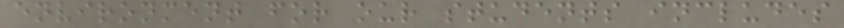environment for our students includes
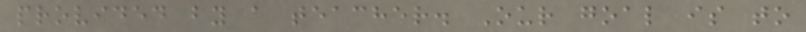provided by a teacher. Our goal is to
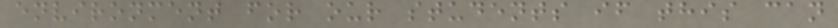environment for our students if this can
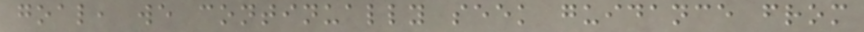goal, we continually seek guidance from
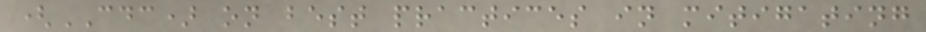(CDC) on best practices in mitigating
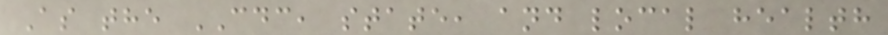As the CDC, state, and local health
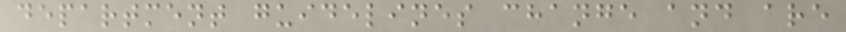department guidelines change and are
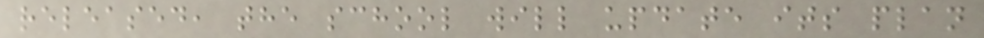released, the school will update its plan
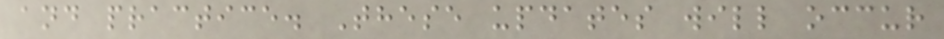and practice. These updates will occur
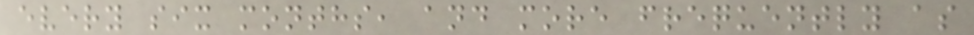every six months, and more frequently as
